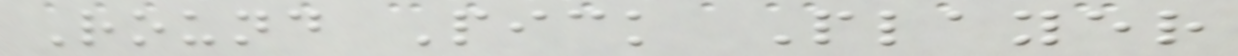Round Pick Player
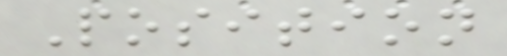Position
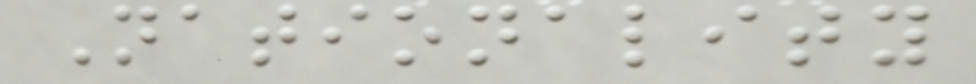Nationality
